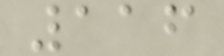116
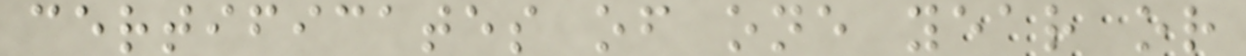certificates of one year or
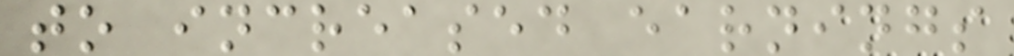to increased earnings
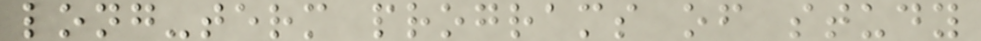long-term programs of study
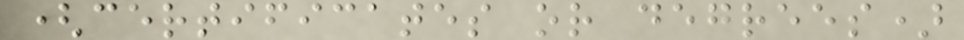(certificates or degrees)
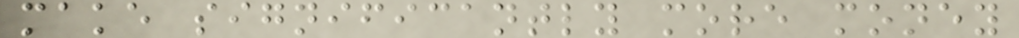make significantly more money
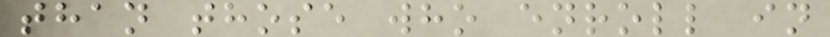than those who enroll in
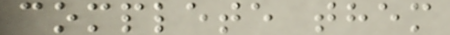complete them
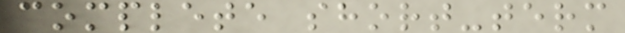complete short-term
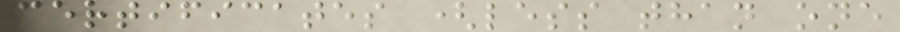certificates (less than one
